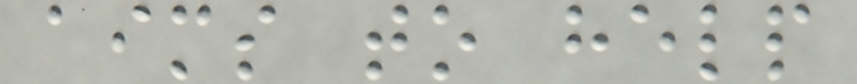aims to help
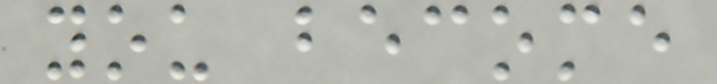you become
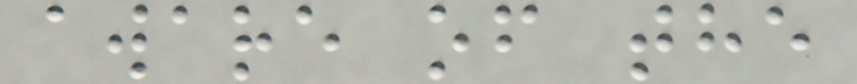aware of the
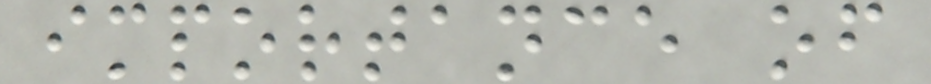importance of
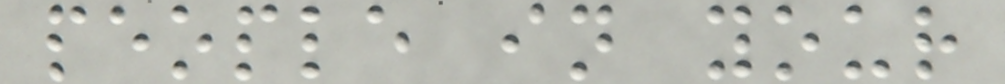people in your
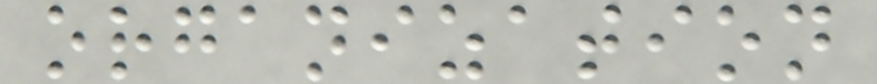organization
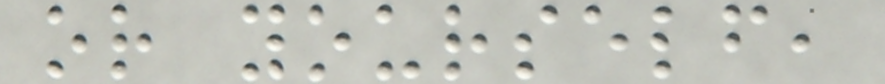or yourself,
